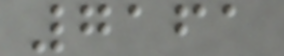7161
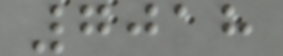7018
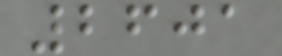2601
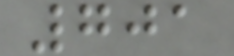701
